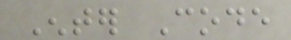Enter Code
